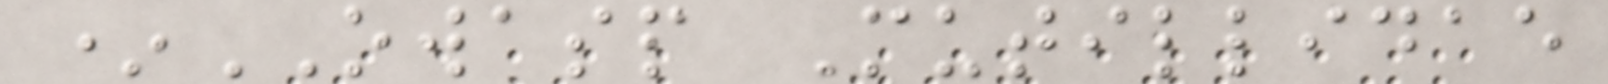*OWASP Mutillidae
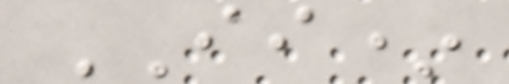II*
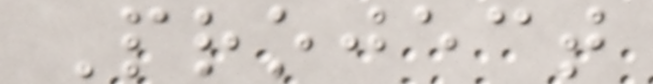Project
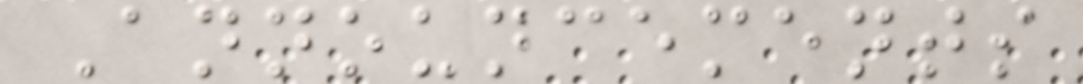Announcements
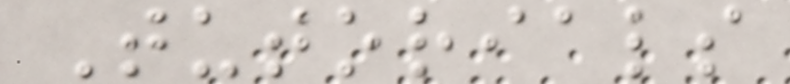Tutorials
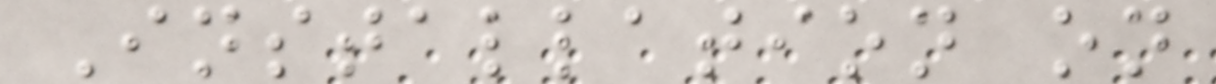Installation on
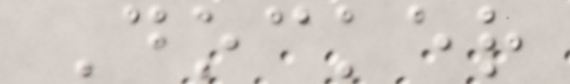Docker
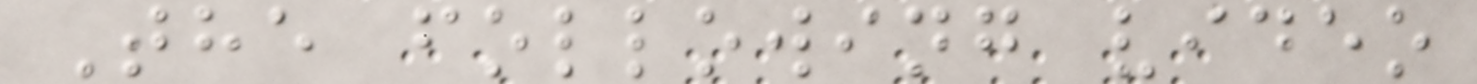The following video
